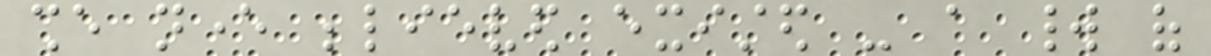she never believed existed - a world of
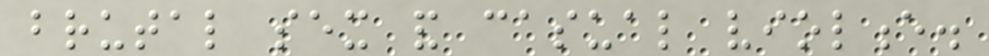brutal sex and casual violence.
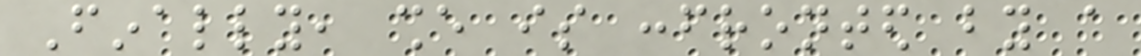Finally, she is confronted by a
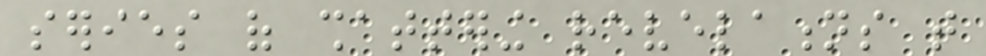series of shattering revelations that
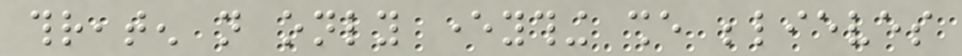threaten not only everything she believes
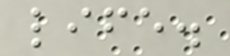life.
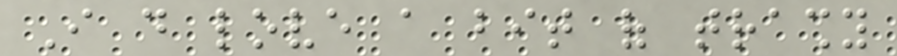I do love a bit of trashy
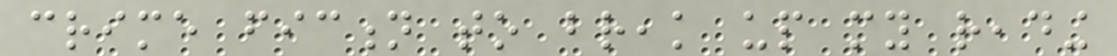crime fiction to break up my reading
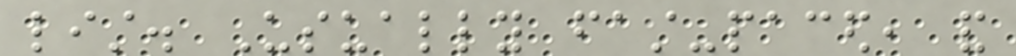list. Usually fast-paced, and
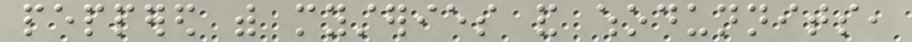peppered with mysteries and whodunnits,
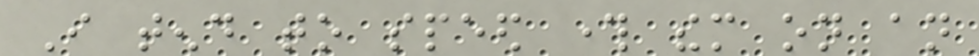I tend to speed through them on an
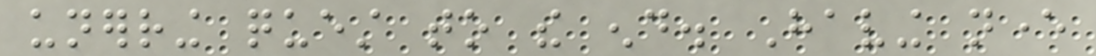unerring quest to the end. Having never
